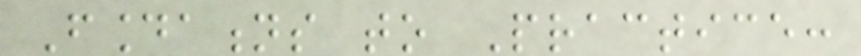Foundations to Practice:
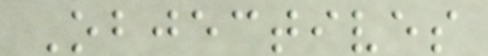Objectives
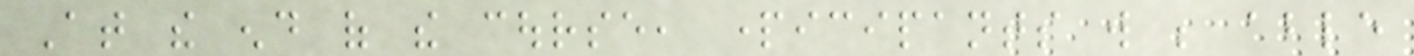At the end of the course, participants will be able
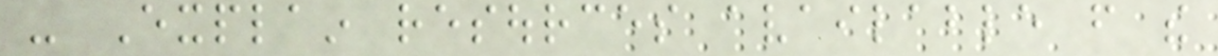- Explain resources available from the
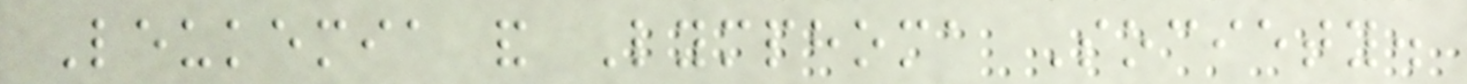Leukemia and Lymphoma Society.
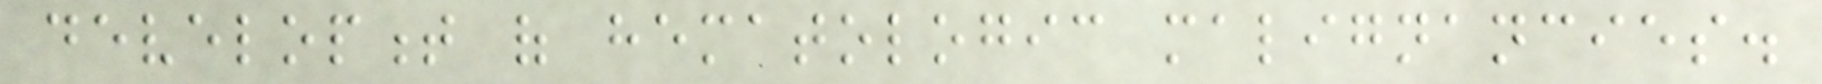development of hematologic malignancies.
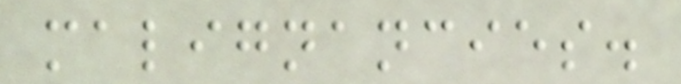malignancies.
